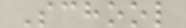School
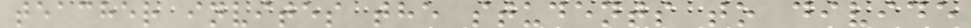teacher invites the students to divide
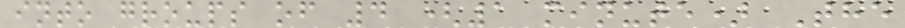into groups of 4 (1 minute) The
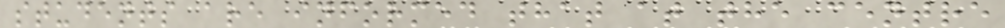students are informed that at the centre
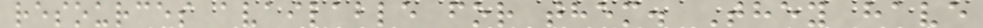resources available for them. They have
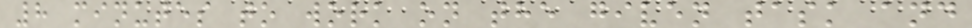8 minutes to work on the given task and
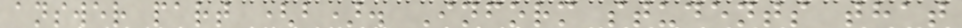answer part (b). Inform students that
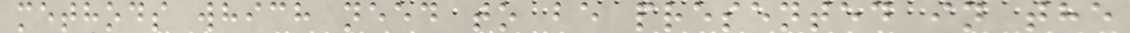methods which need to be presented in the
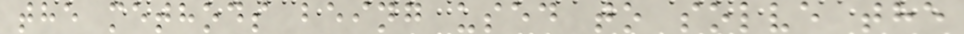the methods being used to solve the
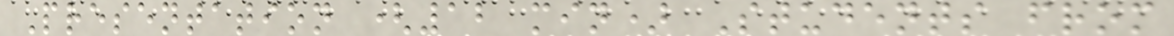Presentation (12 min) Students from
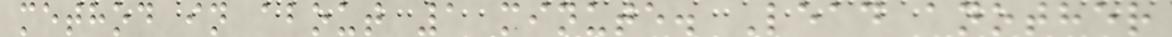method in about 1 minute. Lead another
